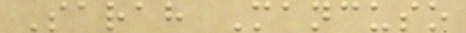Sarah Mancuso
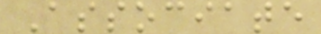Associate
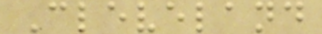Cleveland
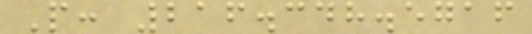P: 216.348.5716
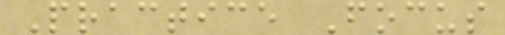Practice Focus
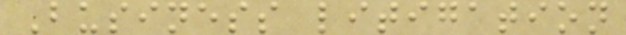Business litigation
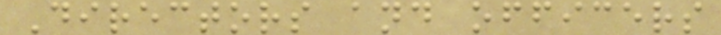Directors and officers
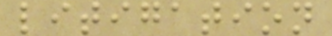litigation
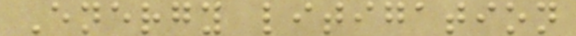Energy litigation
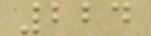224
